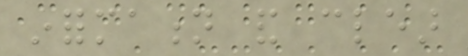information and clear
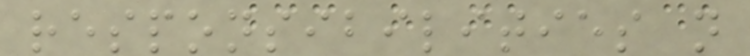responsibilities not
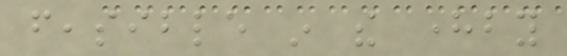feasible in the hereby
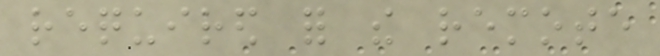required for the remote
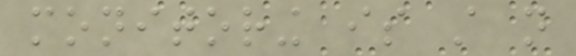monitoring is still not
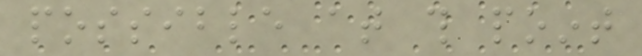possible at this point
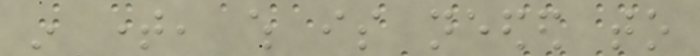in time, which is needed to
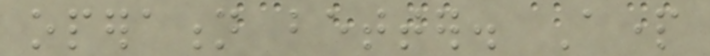operation better. Apart
